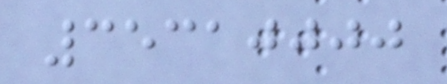35310000
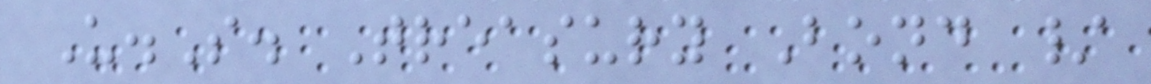U.S. Treasury Bond /
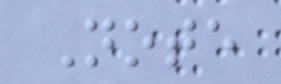Note
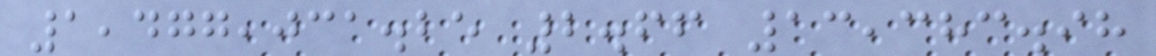1,477,031.25 2.66 13,383.98
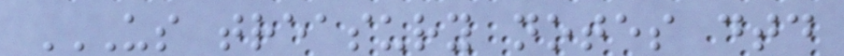US TREASURY NOTES DTD
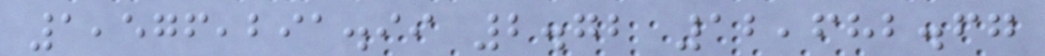1,576,291.99 2.72 12,682.67
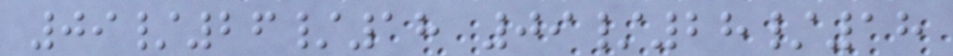09/26/18 09/28/18
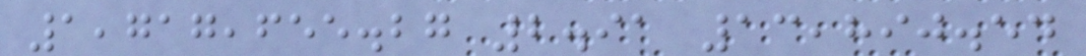1,717,655.27 2.91 13,890.54
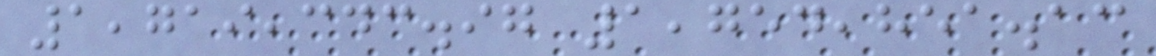1,719,343.97 1,754,851.13
